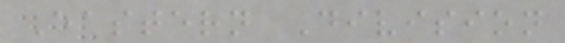Eastern Division
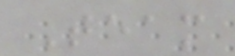Team
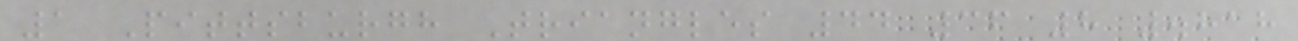1 Pittsburgh Triangles 44 36 8 .818
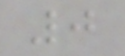0
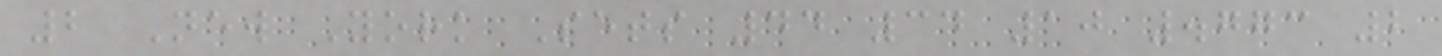2 New York Sets 44 34 10 .773 2
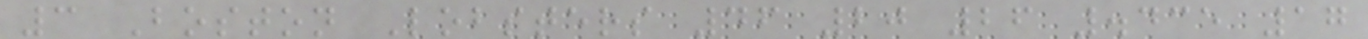3 Boston Lobsters 46 20 26 .435 17
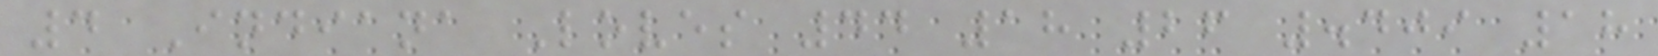4 Indiana Loves 44 18 26 .409 18
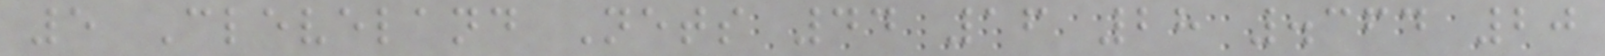5 Cleveland Nets 44 16 28 .364 20
